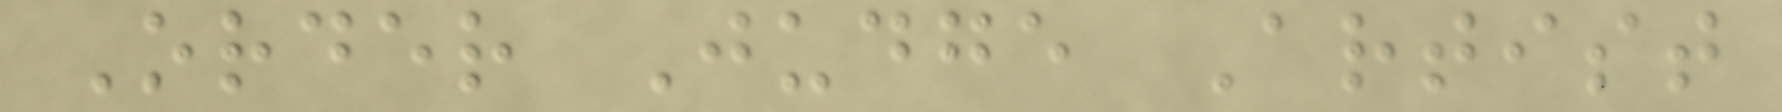Order Judge Artist
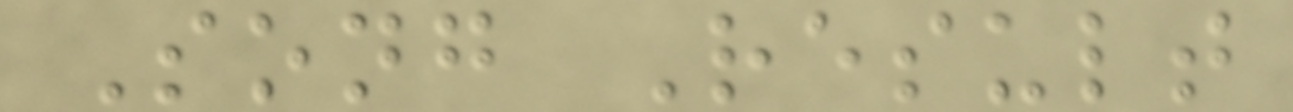Song Result
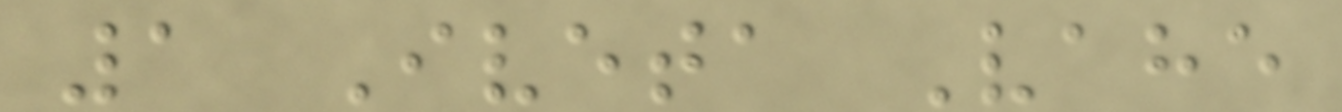1 Iveta Vahe
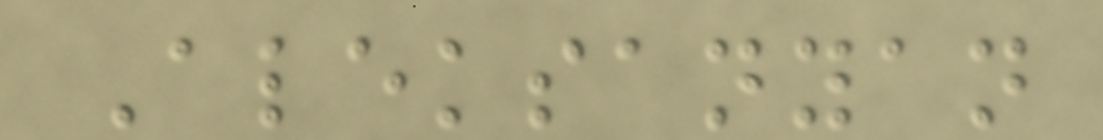Aleksanyan
